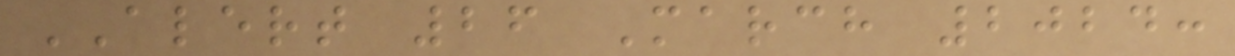ALERT 26 March 2024:
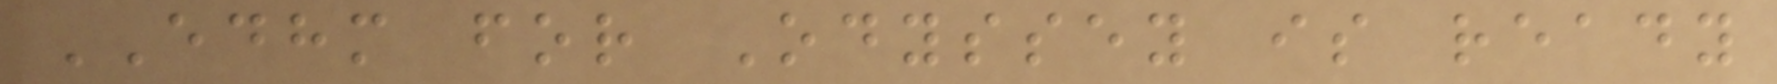EDHM for Odyssey is ready
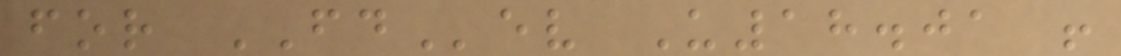for FDev U18.01 !
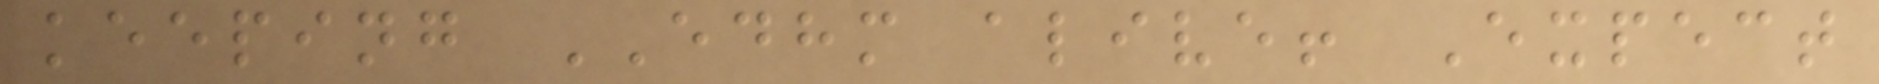keeping EDHM alive! Expect
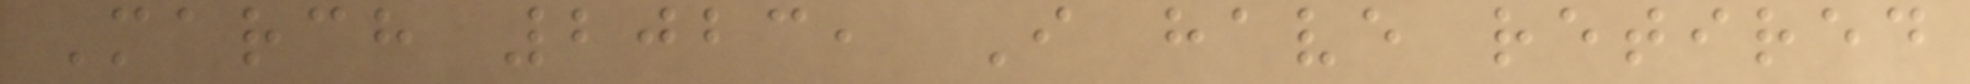March 2023, I have retired
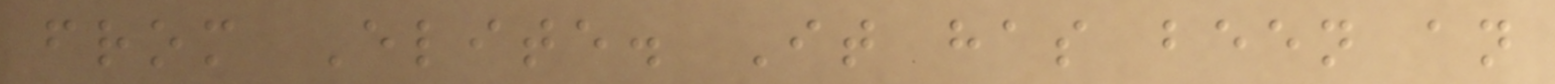from Elite. It has been an
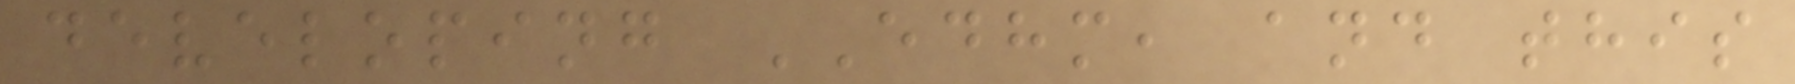developing EDHM, and this
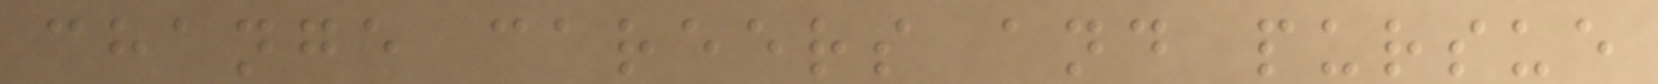change careers and pursue
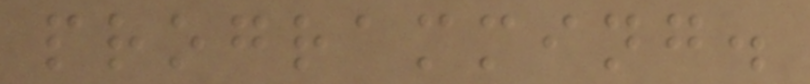programming.
